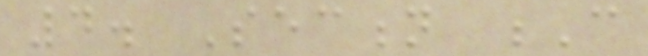4. Section C
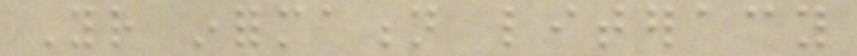Your information literacy
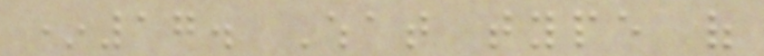*17. What type of
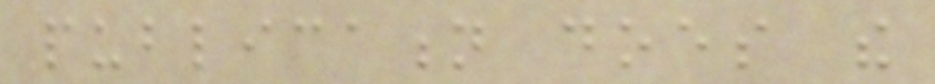publication does the
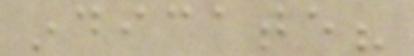indicate?
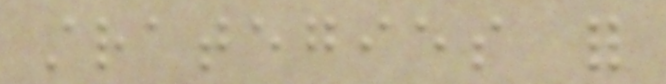strategies for
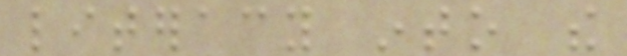literacy into the
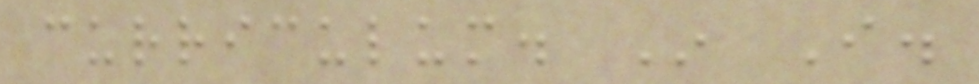curriculum. In I.
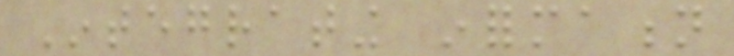Integrating information
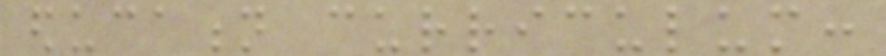education curriculum:
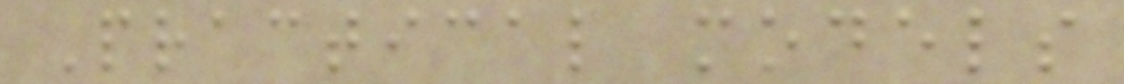Practical models
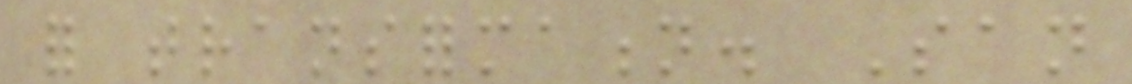for transformation. San
